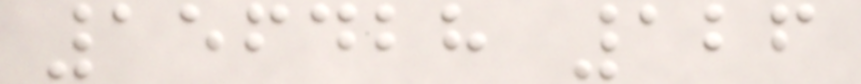156428 126
